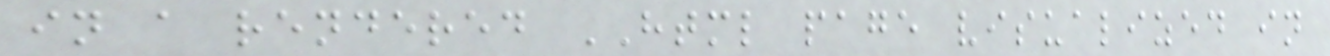in a rendered HTML page visualized in
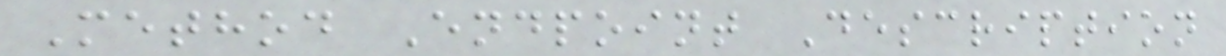Method Endpoint Description
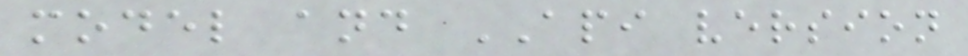model and API version
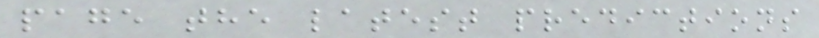page the latest predictions
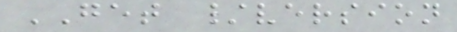GET /version
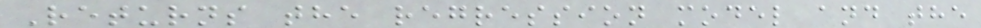Returns the regression model and the
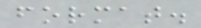format.
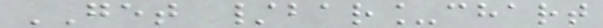GET /bar_chart
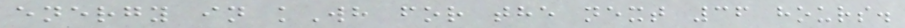energy in kWh for the next 36 hours.
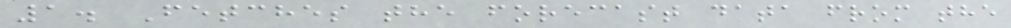1. Fetches the forecast data from the
